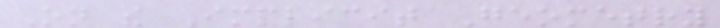On the Implicit Geometry
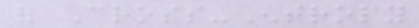of Cross-Entropy
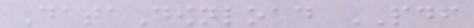DataDownload PDF
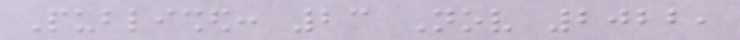Published: 23 Nov 2022,
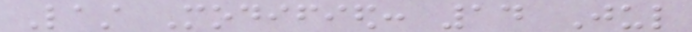Last Modified: 14 Jul
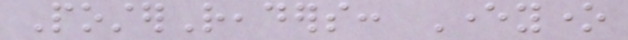PosterReaders: Everyone
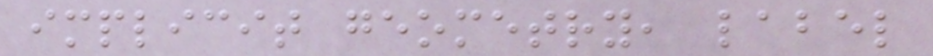implicit geometry, label
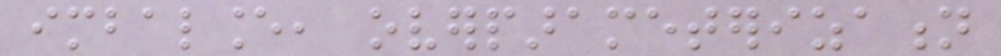imbalance, overparameterization
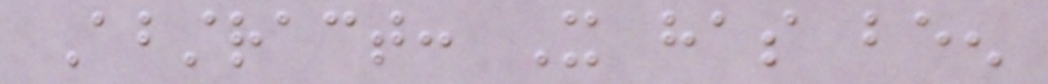Abstract: It has been
